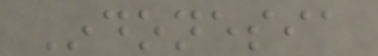Indonesia
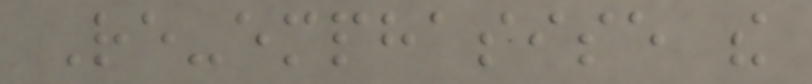Re-emphasise the
